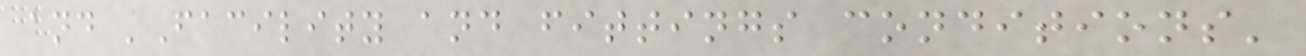and 'Facility and fittings conditions'
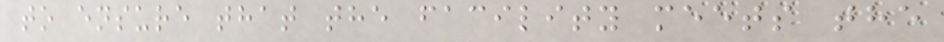to ensure that the facility meets the
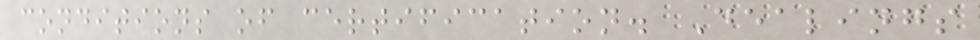conditions of certification. Dealings
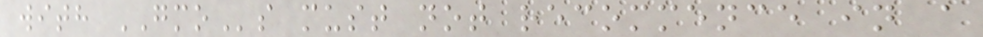with GMOs must not recommence in a
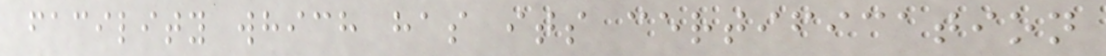facility which has its certification
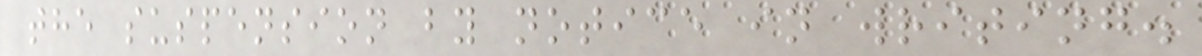the suspension by notice in writing.
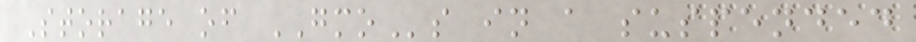Storage of GMOs in a suspended
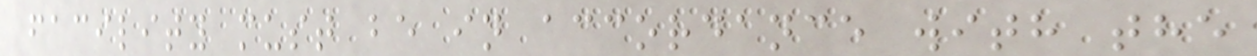facility must be in accordance with the
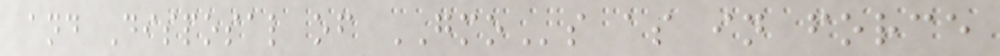and Disposal of GMOs as in force
